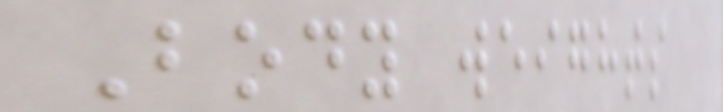Body weights
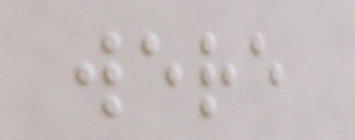were
